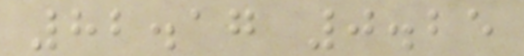82.17 0.25
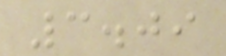3.09
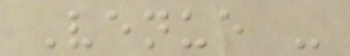Venue -
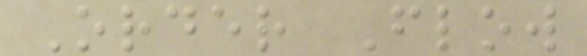Order Flow
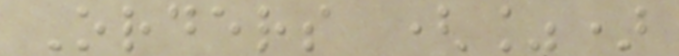Orders (%)
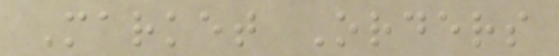Market Orders
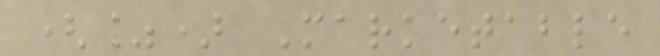(%) Marketable
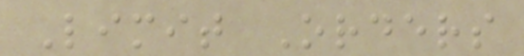Limit Orders
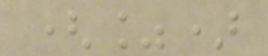(%)
